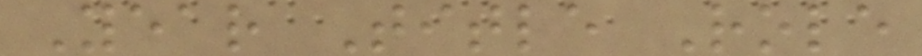Year Title Role
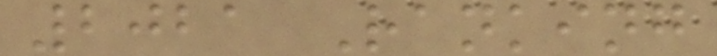2021 Ranking
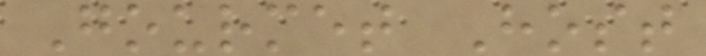Gourmet Host
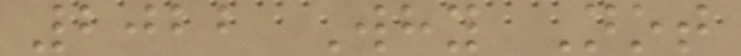2022 Why Not
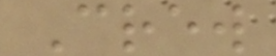Crew
